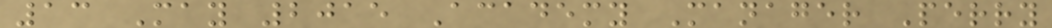13 May 2015 Academy Manager Perry
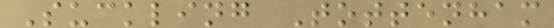Suckling Tottenham
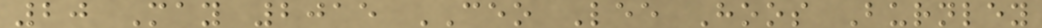20 May 2015 CEO Lee Hoos Burnley
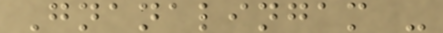Gnanalingam -
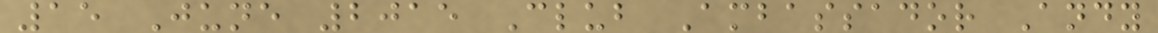15 June 2015 Club Ambassador Andy
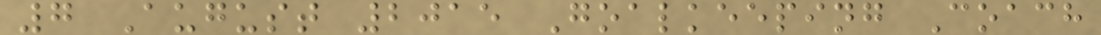7 August 2015 Goalkeeping Coach
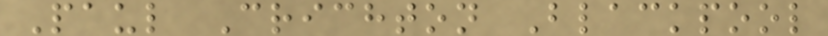Paul Crichton Blackpool
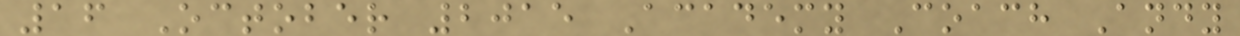16 October 2015 Academy Coach Andy
